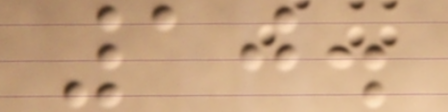10.
